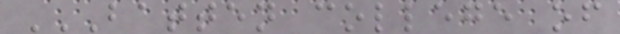BATTEN COLLEGE OF
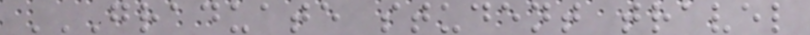GRADUATE STUDENT TRAVEL
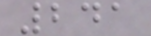241
